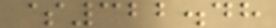$322.48
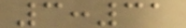3:31
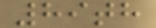89th
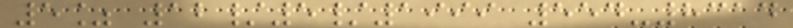5% 12/5/1999 554-8314
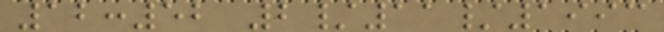12:52 2/11/1993
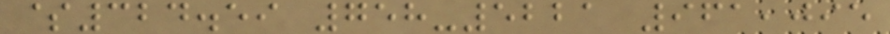$324.59 758-5221 961,095
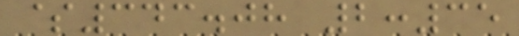$343.08 2:35
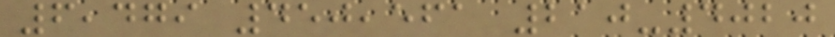6,479 450,561 210-4020
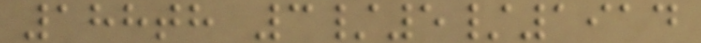188th 3/5/1914
